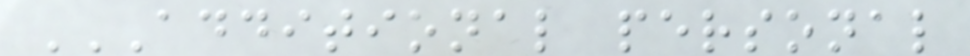ADDITIONAL PERSONAL
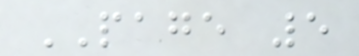PAGE 5
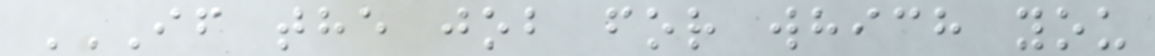IF THE JOB FOR WHICH YOU
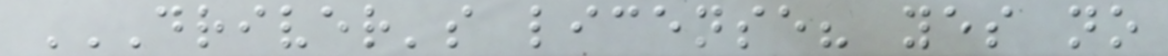DRIVER'S LICENSE? YES NO
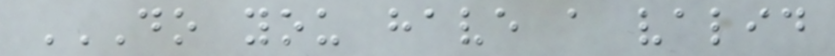DO YOU HAVE A VALID
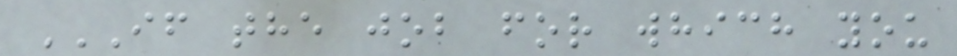IF THE JOB FOR WHICH YOU
